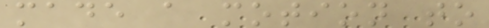made a motion to
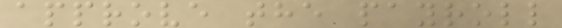approve the payroll
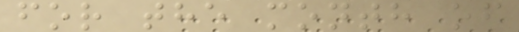for the month of
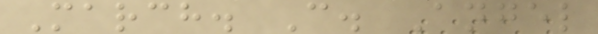March. C. Angel
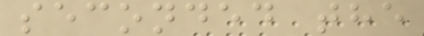seconded the
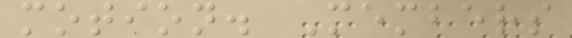motion. Members
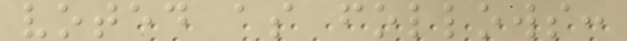voted as follows:
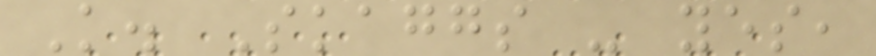K. Skaggs - yes,
